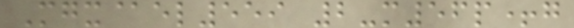Mgx@el559 2-m56p+g
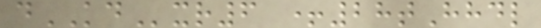dKDxr6 +28tHhdl
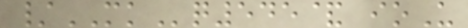/MKq545& ioU
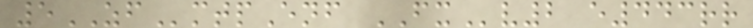5ZFmtpEnf FXv2 e443rr
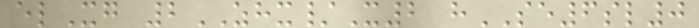elXg 2ZHX/X2 hSE6sl0
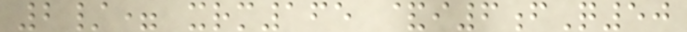2/= xrm165 &i6fQ50
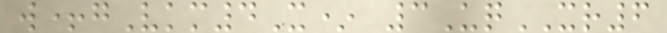w+gVkm4X* 3UqXR6
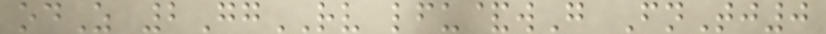odZ 2GgRV lfu&wG FnTj0
